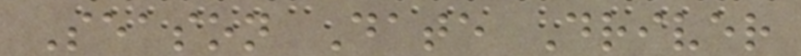Season Date Driver
